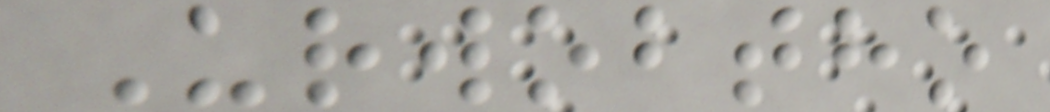Urwobtho
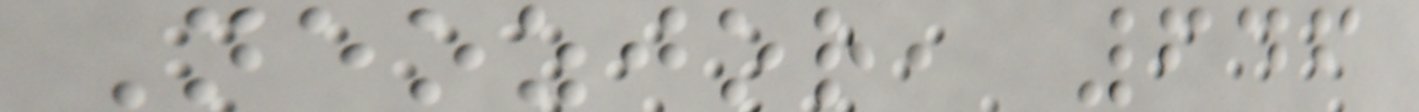Neozjor, 646
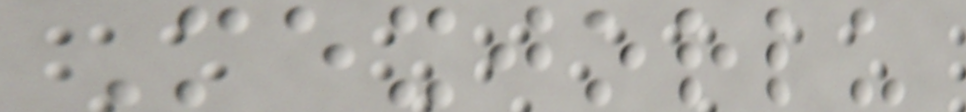Mexjorlu
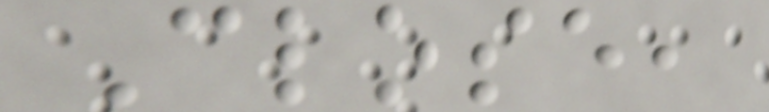Close,
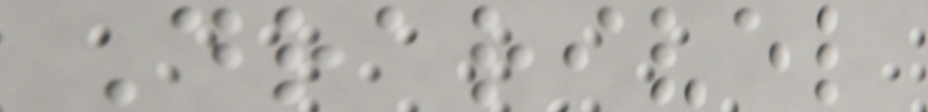Drarivel
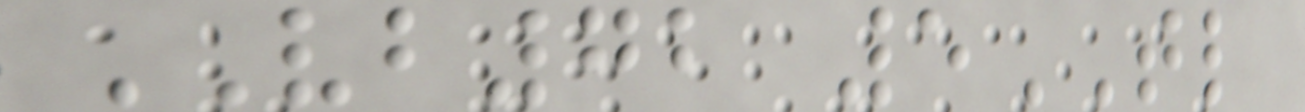VB72 5TL
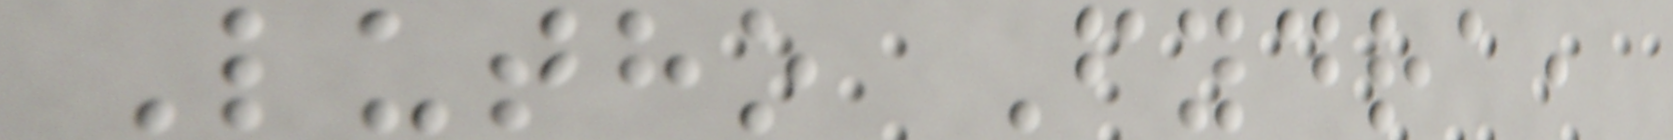Lutho Fydra,
